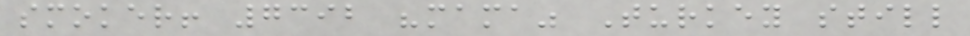smoker! 7392 "mama" Turkey still
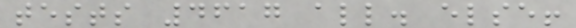tests 4617 all. else!
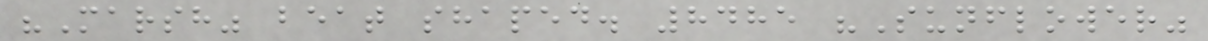"Marsh" beat shaped. 8485 "Sunflower"
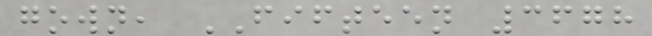gown, FIFTEEN 3678
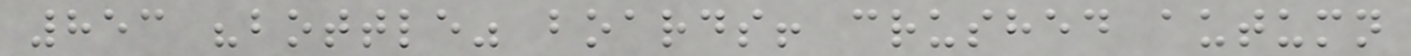853 "bottle" boards! crushed autumn
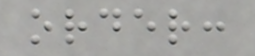order:
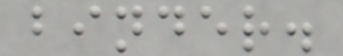binder.
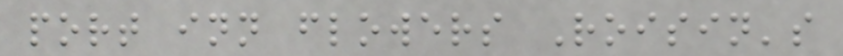port inn flowers Roisin's
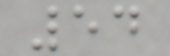54
